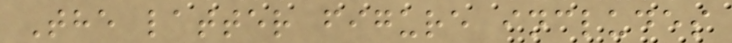The latter figure includes
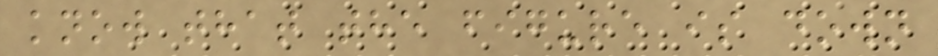know that the figure is down
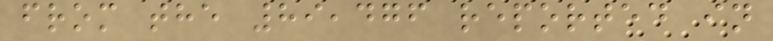from the 89,476 reported in
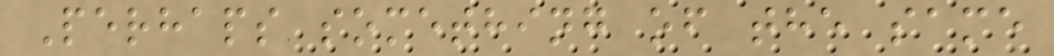Perhaps something of the same
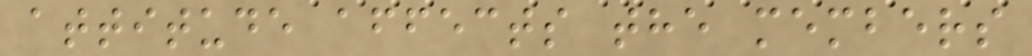attitude affects the members
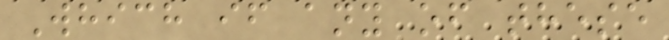Which if any of these
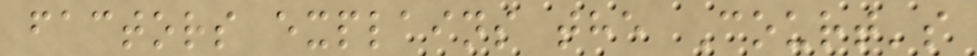factors explains the Court's
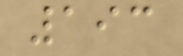193
